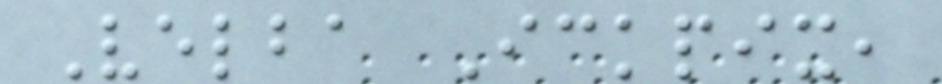Velba Ickpix,
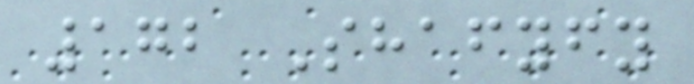172 Shafyfy
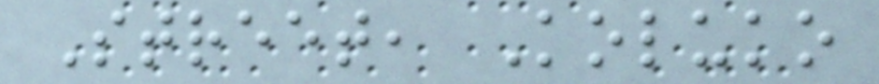Street, Koluko
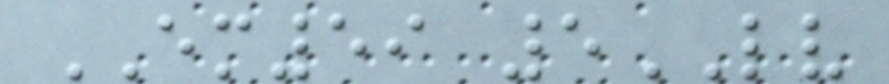EM59 5LV
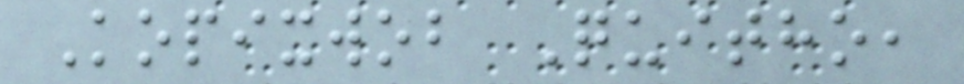Kopixwob Quitho,
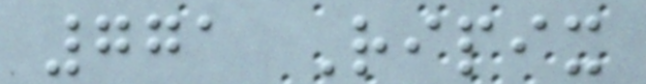771 Ripix
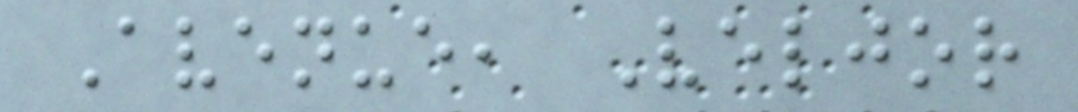Avenue, Veljor
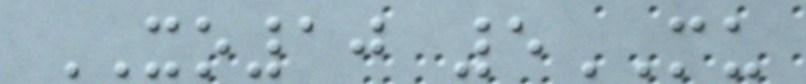XO10 5MU
